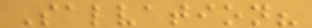Salvation?
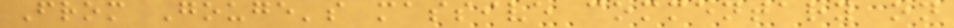From Gouge's massive commentary on
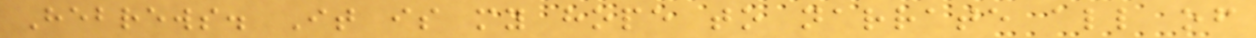Hebrews. It is my hope to narrate all of
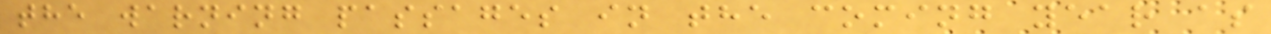the warning passages in the coming year as
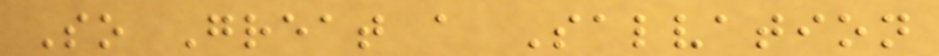So Great a Salvation
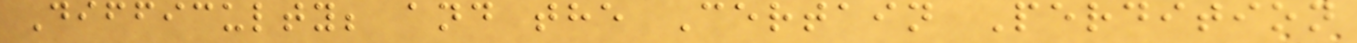Difficulty; and the Certain Perdition
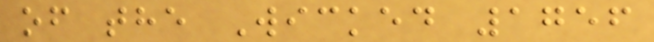of the Wicked 1756
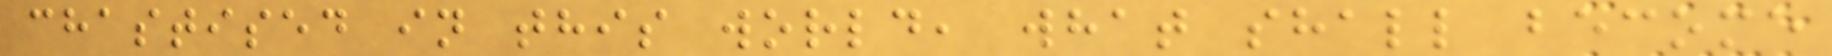chastised in this world, what shall become
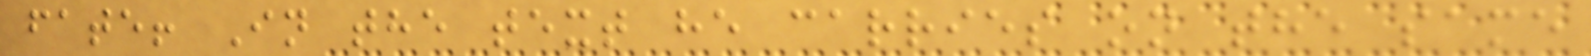fate! In the text he carries on the same
